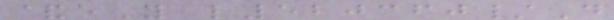&eY l520360/D
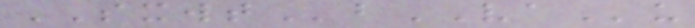SXWTbVAu
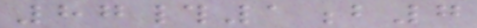87#1b7
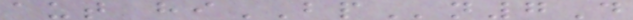aut hiBPn7D
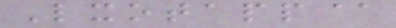Lxotapp@
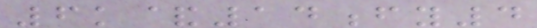6k&14fy4
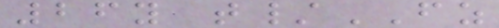26y t/FZ
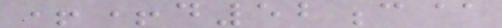++d52c@
